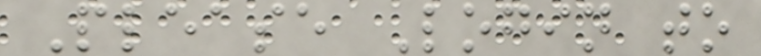Please Login to
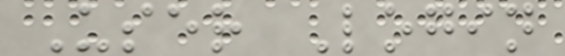User Login
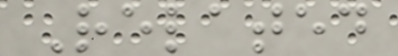Related
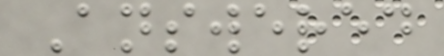Answered
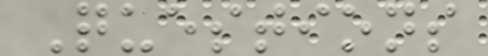Questions
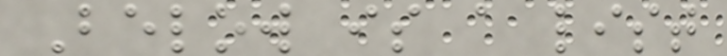Below is a list
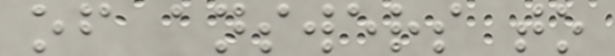of answers to
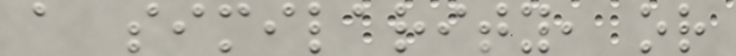a similarity, or
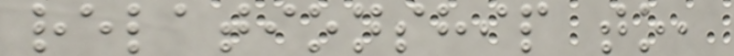relationship to,
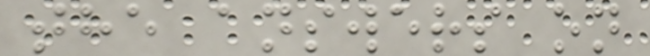the answers on
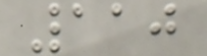110
